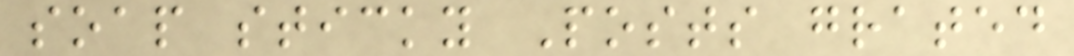soap sticky Posts grated
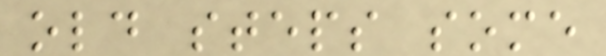old steps some
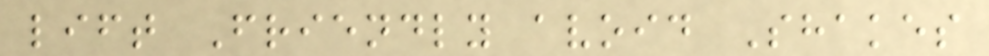lift Friendly avoid Shakes
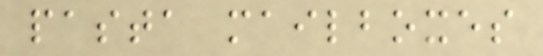pasta mailboxes
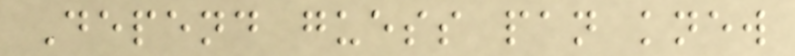Depend guess pan knew
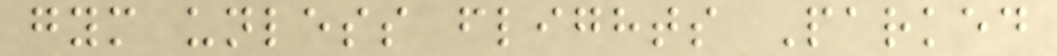gym unless flights Parked
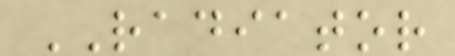RADIATOR
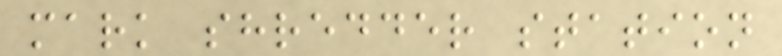mark shredder station
